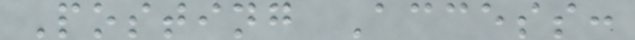Posting Access:
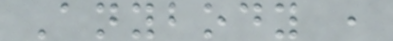Anybody ,
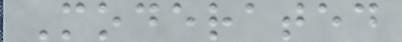Moderated
